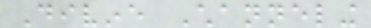Divine Channeling
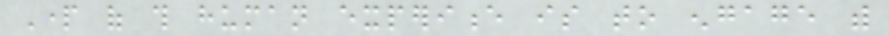Part of this human experience is to engage with
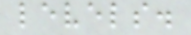levels.
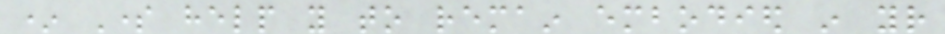* Some help you to remain embodied in your
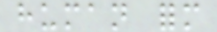human form
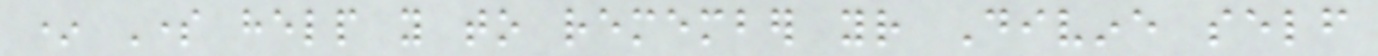* Some help you to remember your Divine self
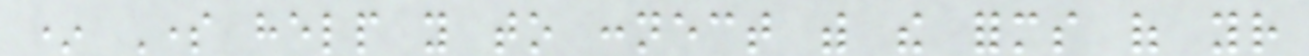* Some help you to connect with the forms of your
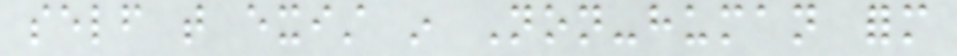self that exist in Non-human form
